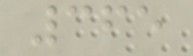365
